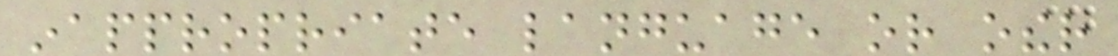inappropriate language or other
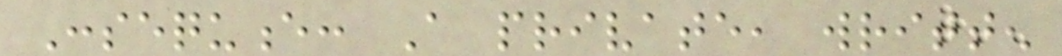Consequence: A private, written
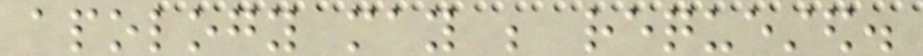apology may be requested.
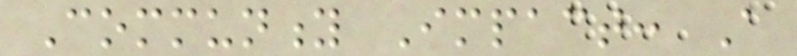Community Impact: A
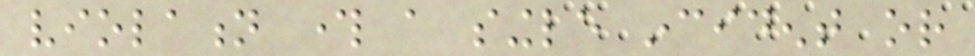violation through a single incident or
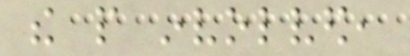the people involved,
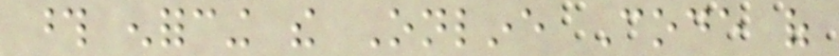those enforcing the Online Code of
